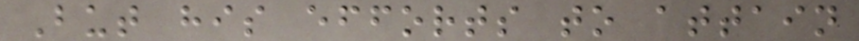But his efforts to attain
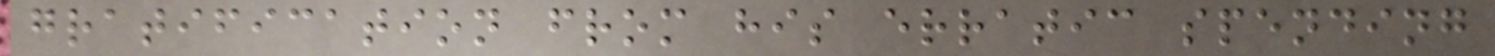gratification from his erratic spending
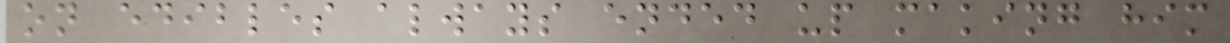on edibles always ended up making him
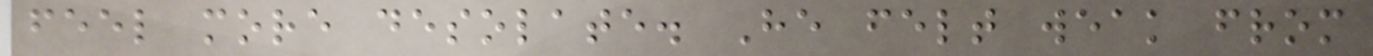feel more desolate. He felt weak from
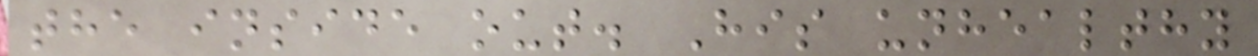the inside out. His unhealthy
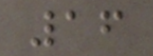16
